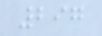297
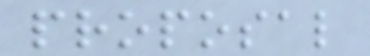proposal
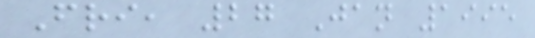Fri, 27 Jan 1995
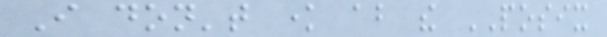I don't know about the POSIX
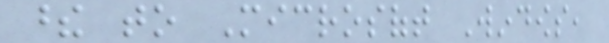these to Microsoft Windows,
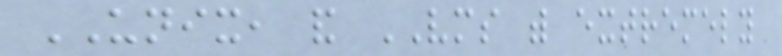UNIX, and VMS with extremely
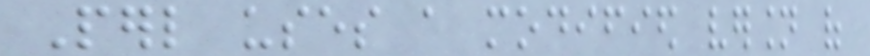Perl uses a modified version of
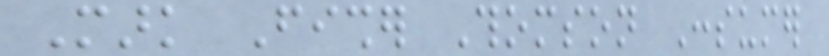Mark Fisher Thomson Consumer
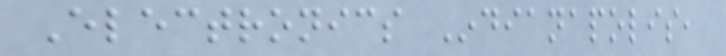Electronics Indianapolis,
